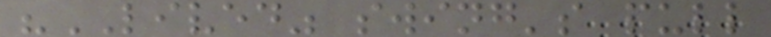"LIVED" swing's pull
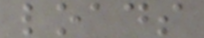loads
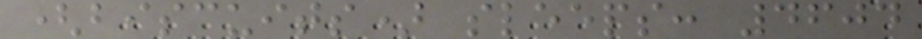(biscuits) sleeps: 4604
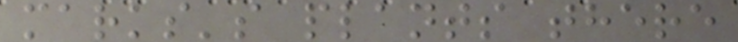marks's plants there
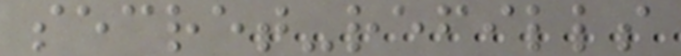secret-refills
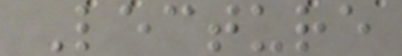Lecture
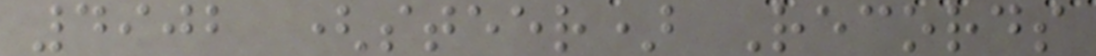4902 (steer) Records
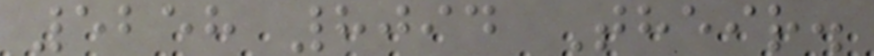5258 8094 Their.
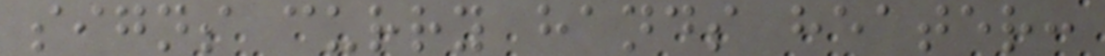signs curry hands heater:
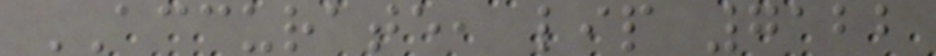ACCURATE, lip 7122
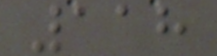118
